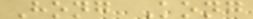Hong Kong
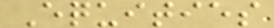Equities
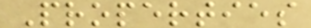Properties
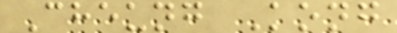Cheung Kong
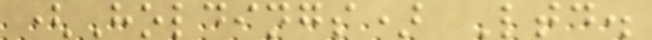(Holdings) Ltd.
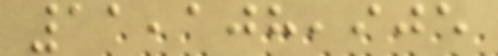11,108,905
